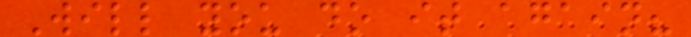Will you do it again?
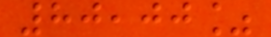80,00%
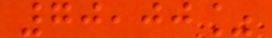70,00%
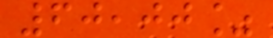60,00%
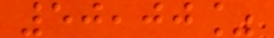50,00%
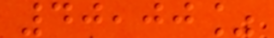40,00%
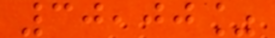30,00%
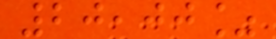20,00%
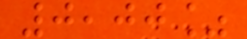0,00%
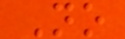No
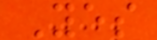Yes
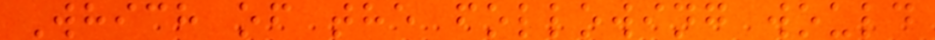Which of the following would
